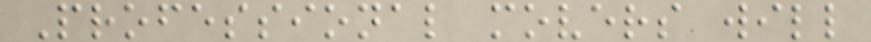Professional movers will
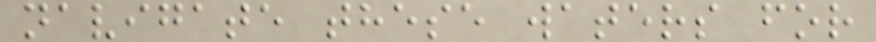navigate these waters for
